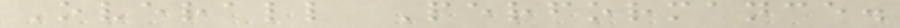Overall Performance.
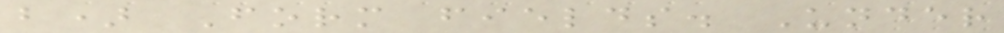b) Form fields. Under
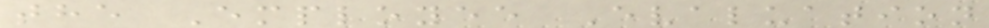the Employee Evaluation
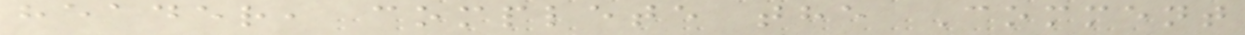header, complete the Comment
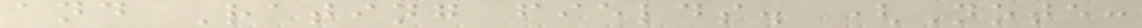and Rating fields. (Note:
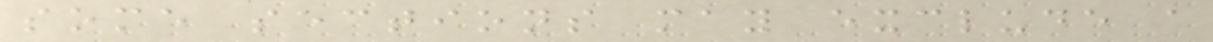some sections may exclude a
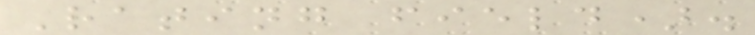Rating field).
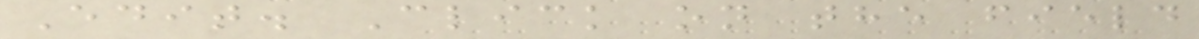Edit. Click on the field
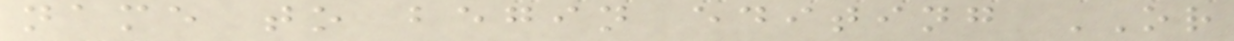name to begin editing OR
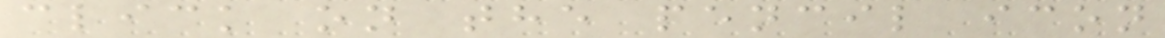click on the pencil icon
